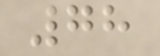78
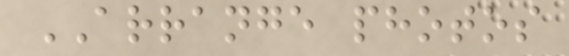ARRANGE photos
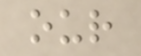our
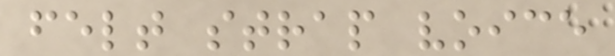felt strap voice
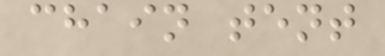chain tent
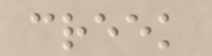creek
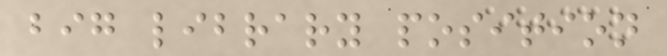big library position
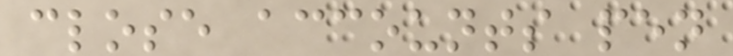close accounts pen
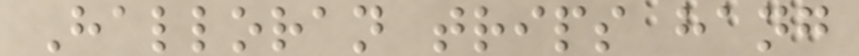Halloran trips hang
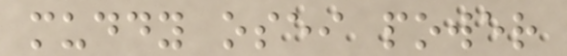muddy osei power
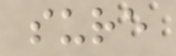sure
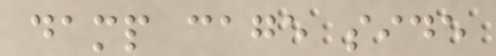damp cage side
